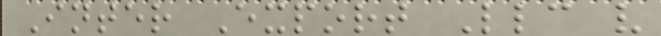Inter Export Llc v
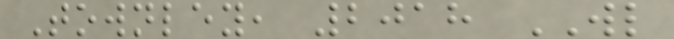Townley, 2018 WL
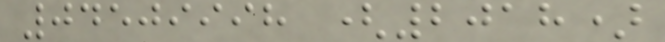04509998 (2018)
